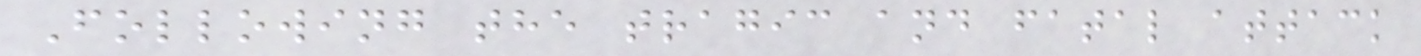Following the tragic and fatal attack
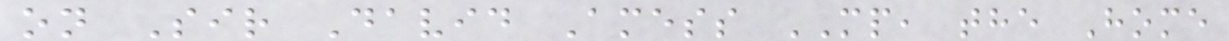on Sir David Amess MP, the Home
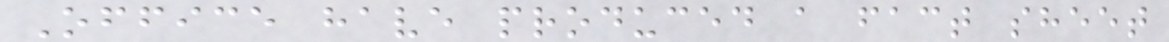Office have produced a fact sheet
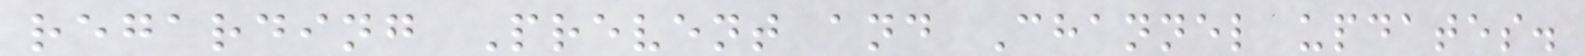regarding Prevent and Channel updates.
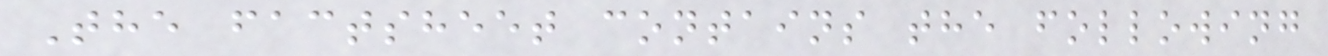The factsheet contains the following
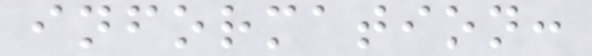information:
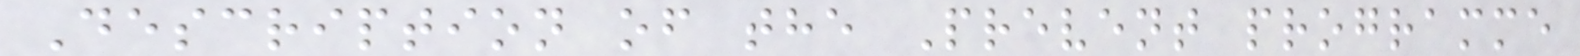Description of the Prevent programme
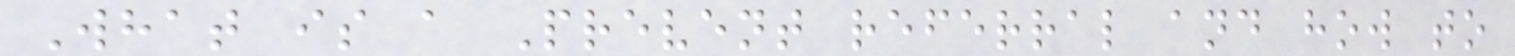What is a Prevent referral and how to
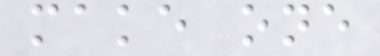make one
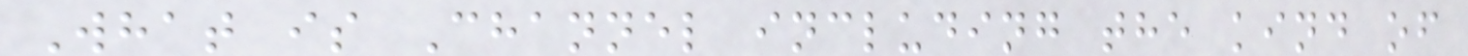What is Channel including the kind of
